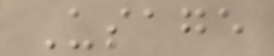Usage
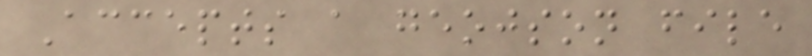Accepts a geojson file
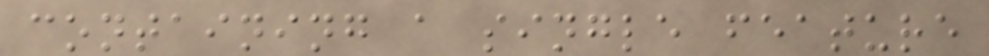containing a single feature
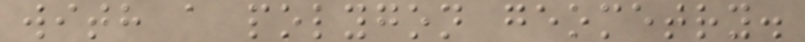with a polygon geometry.
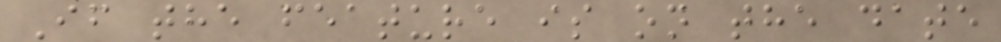If the feature is on the date
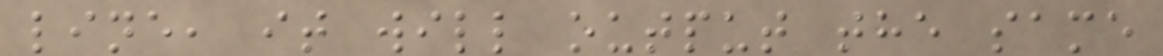line, it will output the same
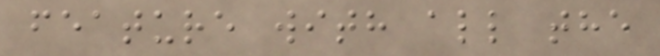feature with all the
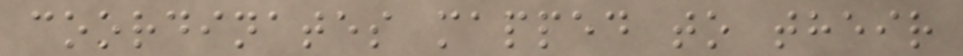coordinates mapped to their
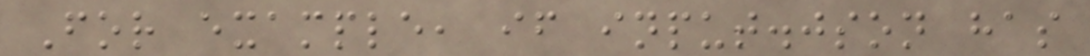For example, if input.json has
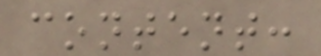content:
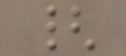{
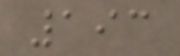193
